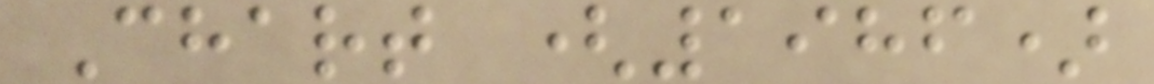Chart (1986)
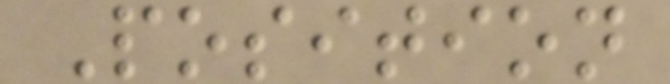Position
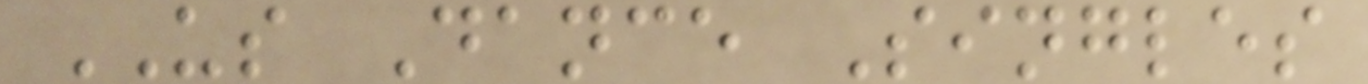US Dance Singles
